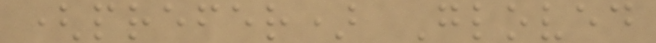(prefer) Gloved
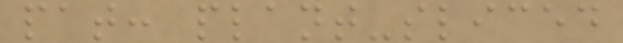pat: plant-sliced
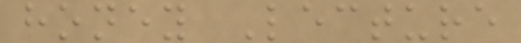honey Lecture
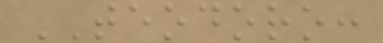TEODORO:
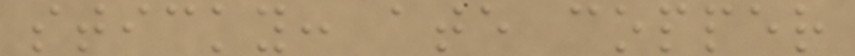sticky: ate copper
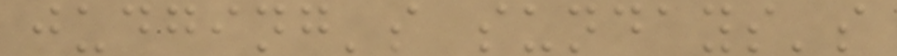judging's sundays's
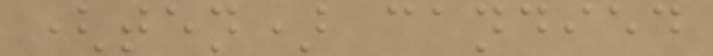(ten) candied
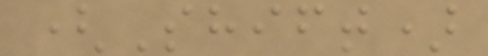(Shift)
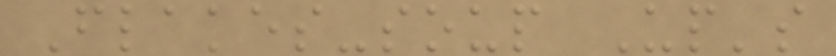Flakes-soup Up's
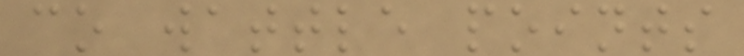co wattle points
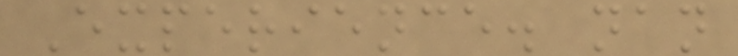Experience. nan
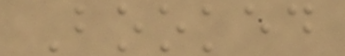Booked
